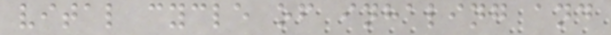vital cycle of inhaling and
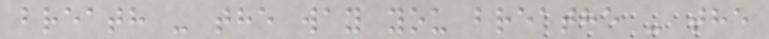breath - the way you breathe - the
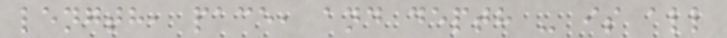length, pace, and depth - is all
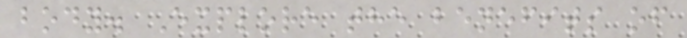body. Explore the benefits of
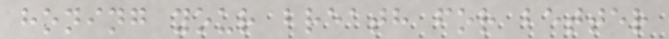honing your breath for better
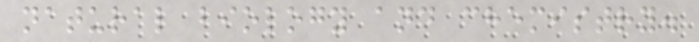natural biology and chemistry.
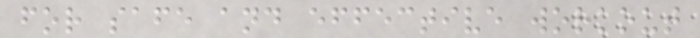for safe and effective workout
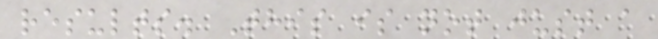results. This is not just a
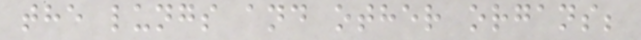the lungs and other organs;
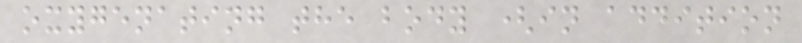oxygenating the body (in addition
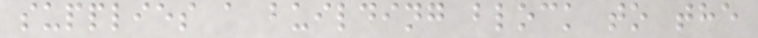supplies a building block to the
